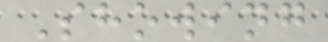Showing
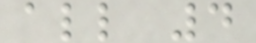all 4
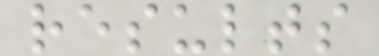results
